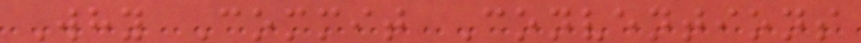Why Commit Conventions
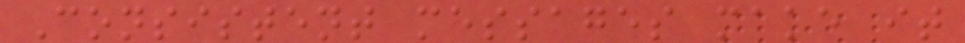Consistent messages make it
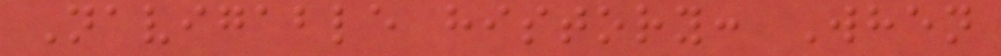Navigable history: When
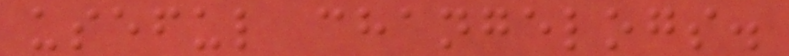useful changelogs.
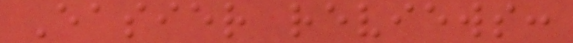Easier reviews:
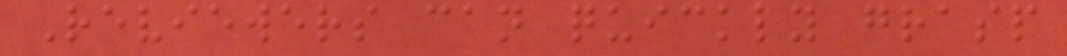Reviewers can quickly grasp
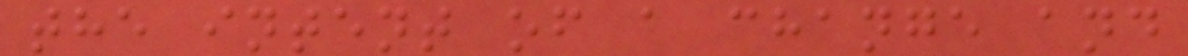the intent of a change and
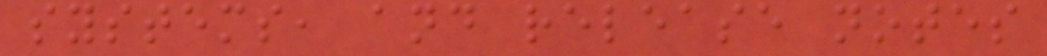systems, and release notes
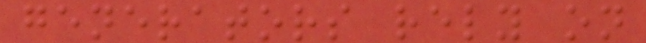generators rely on
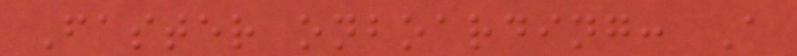Faster onboarding: A
